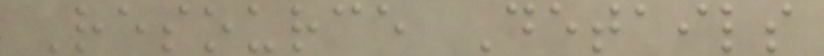Resource Details
